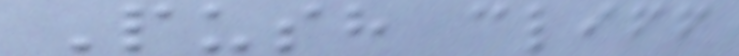Push cliff
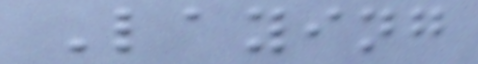Laying
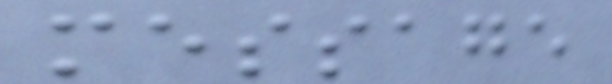message
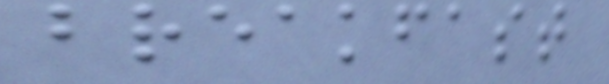breakfast
